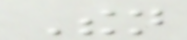Then
